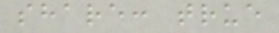share: true
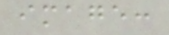image:
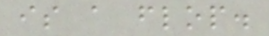is a flop.
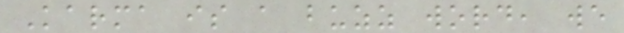Karma is a buzz word, we
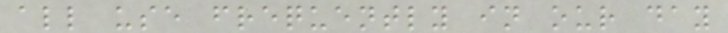all use frequently in our day
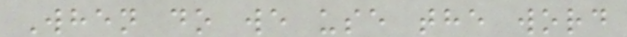When do we use the word
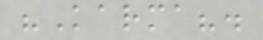"Karma?.
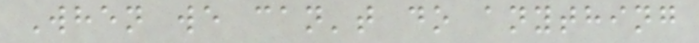When we can't do anything
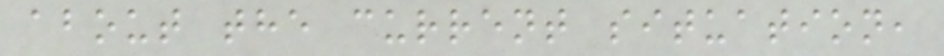about the current situation,
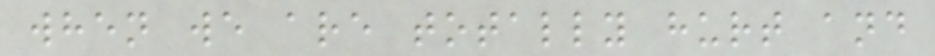when we are totally hurt and
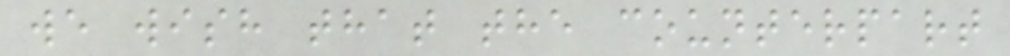we wish that the counterpart
